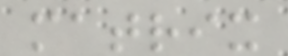matrix
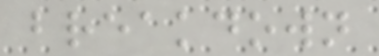breakdown
